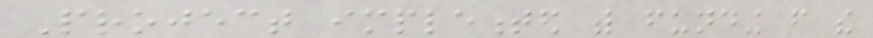Project implemented with funding from the
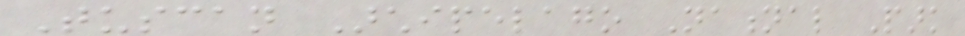Tuscan Archipelago National Park
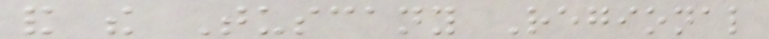and the Tuscany Regional
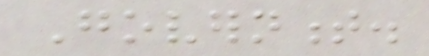Government.
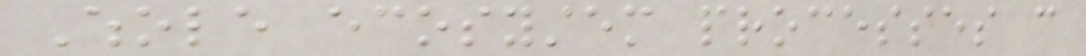Whole ecosystem processes can
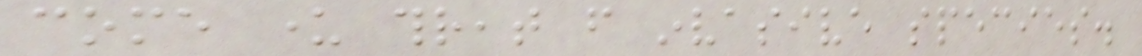come under threat from invasive species.
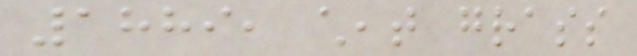1889, cheat grass
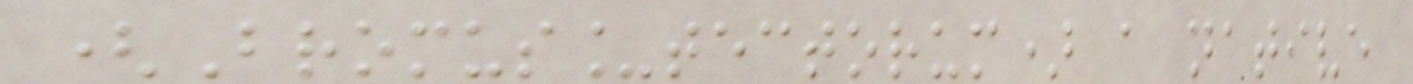(Bromus_tectorum) a native
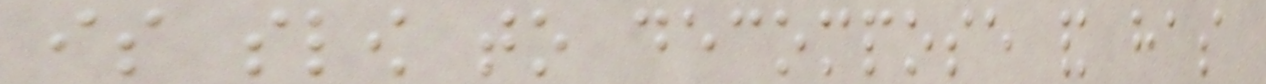is slow to decompose and has
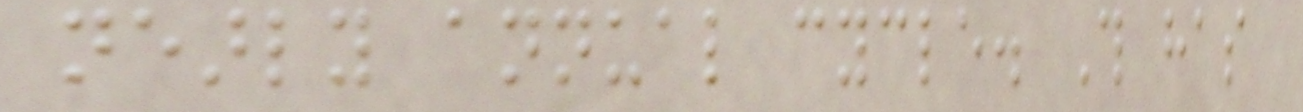nearly annual cycle. This has
